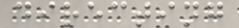directing
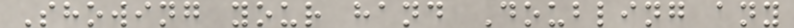Showing your hand Doubling any
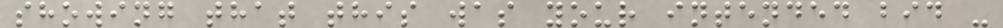showing that this was your intended bid -
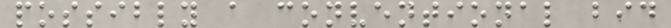possibly a conventional bid
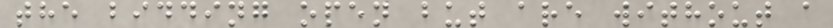the bidding open but are without a
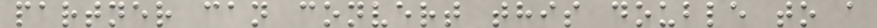partner can convert this double to a
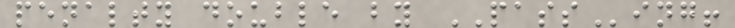penalty double by PASSing!
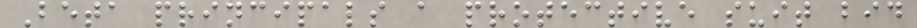Beta principals a protective suit bid
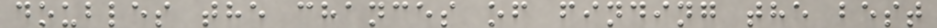doubles the chances of finding the best
